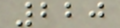220
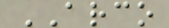ARCO
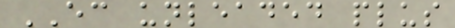EC unleaded plus
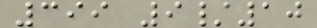399 9/10
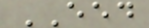EED
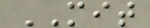MIT
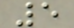5
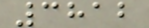3812
